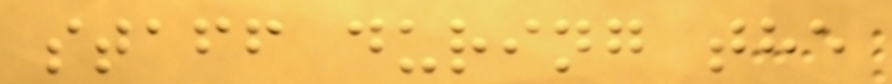staff during the
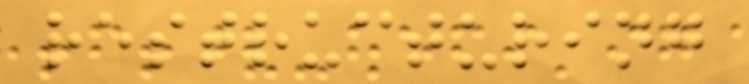restructuring
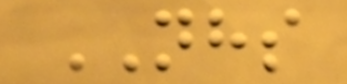NHS
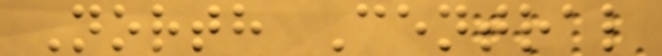North Central
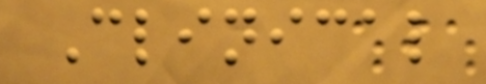Clinical
